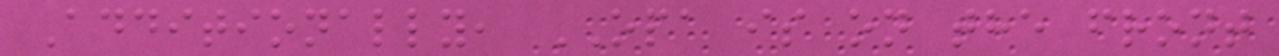Additionally, OPA is on the front
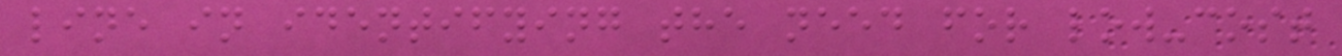line in identifying the need for low-cost
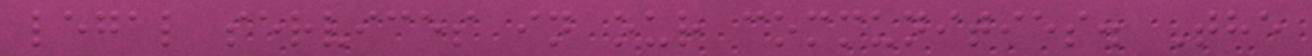legal services in our communities. The
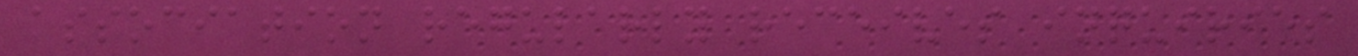association regularly receives inquiries
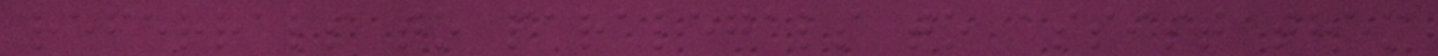referrals to paralegals to assist them
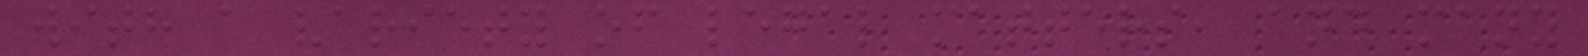with a variety of legal matters, and many
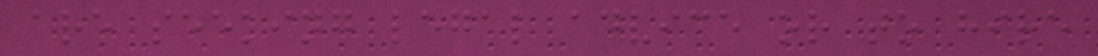are seeking legal advice or to hire
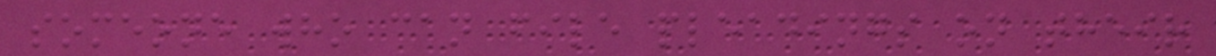someone who can file pleadings on their
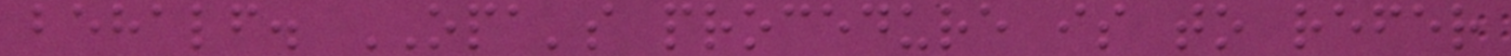behalf. OPA's procedure is to refer
